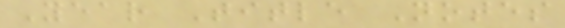Year Title Notes
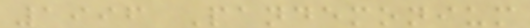1996 Pandemonium
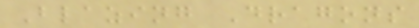Blazing Dragons
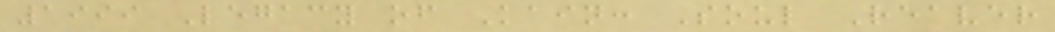1999 Legacy of Kain: Soul Reaver
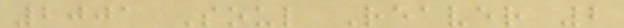2001 Soul Reaver 2
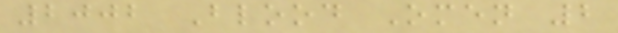2002 Blood Omen 2
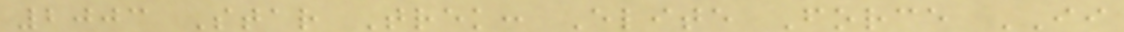2003 Star Trek: Elite Force II
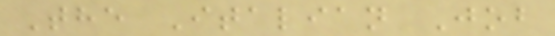The Italian Job
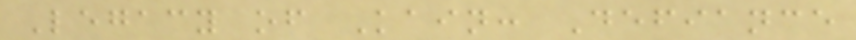Legacy of Kain: Defiance
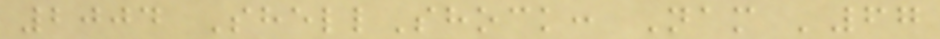2004 ShellShock: Nam '67
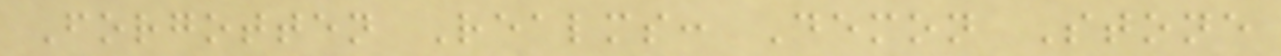Forgotten Realms: Demon Stone
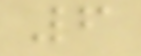6
